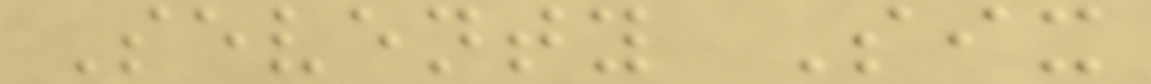Seventy Six
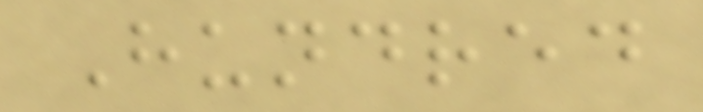Hundred
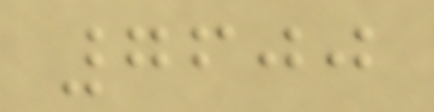7600
